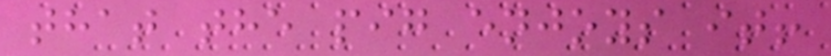that the pig enjoys it!
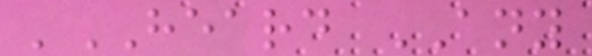'HEARD ANY
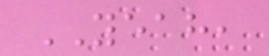YEAH,
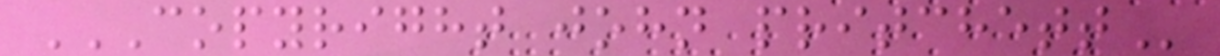COPYRIGHT JOHN PRITCHETT
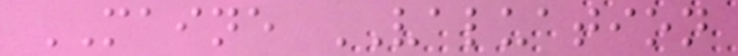MAINE VALUATION
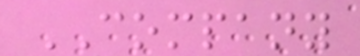COMPANY
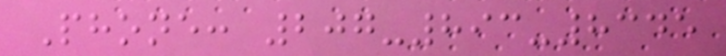Phone: 207-893-8345
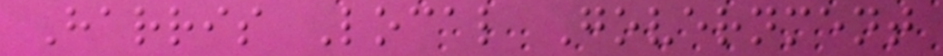Harris Local Government
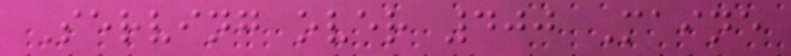Serving over 400 Maine
